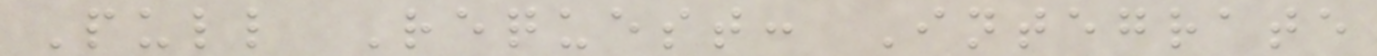Pull Request: Integrate
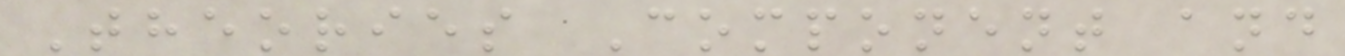Theories Component and
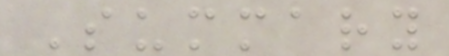Summary
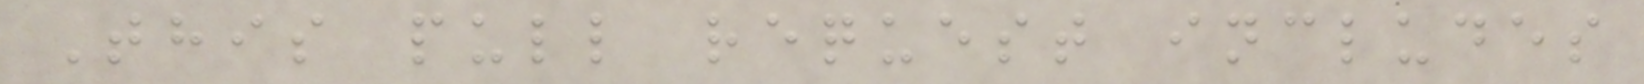This pull request includes
